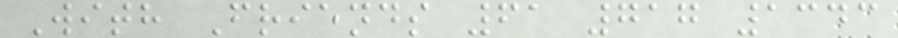With Friends 61 717 1343
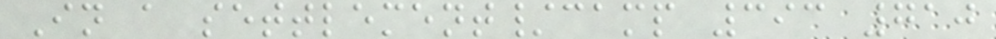In a settlement/camp 393 710
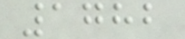1782
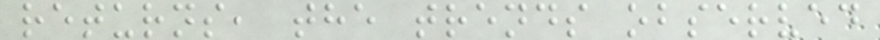returns, the trends observed
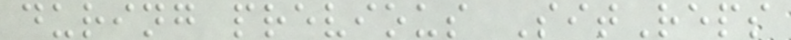during previous SitReps
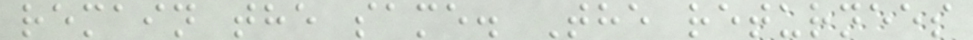remain the same. The returnees
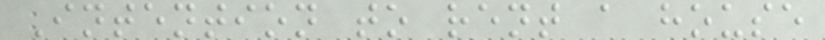Intention to rent a house
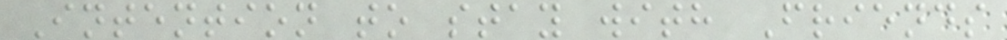Intention to stay with Friends
